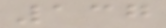137
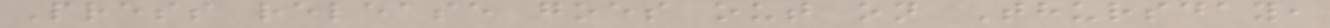Press release goes out on Thursday,
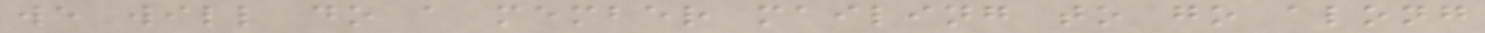we will do a member mailing to go along
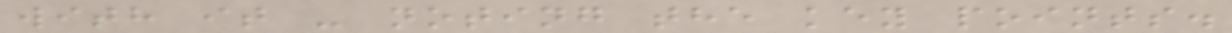with it - noting the key points.
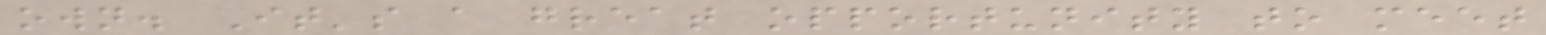own. It's a great opportunity to meet
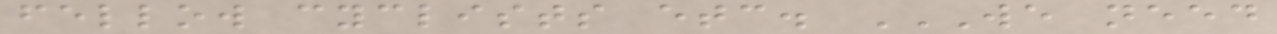fellow cyclists etc. WE NEED
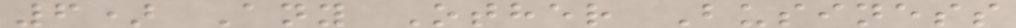6) Any Other Business
